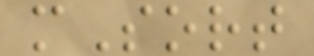mSort
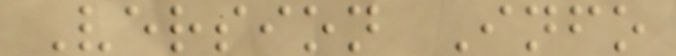Version Info
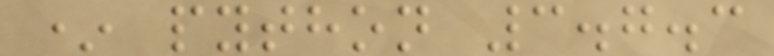* python 3.7.3
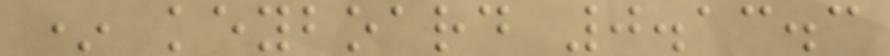* keyboard 0.13.3
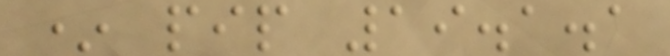* pip 19.1.1
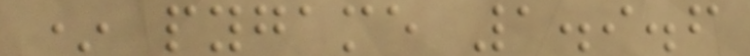* pygame 1.9.6
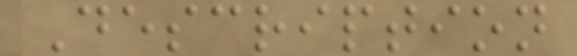Description
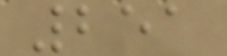251
